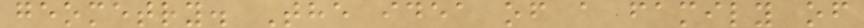geometry. The idea of a family of
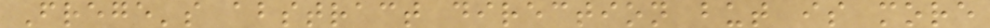Frege's abstract direction but is more
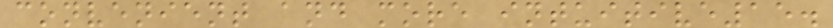convenient and more intuitive15.
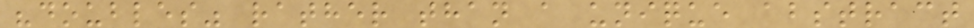"doubles" rather than a unique abstract
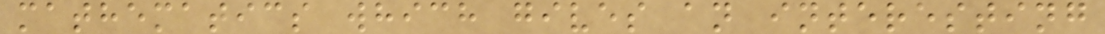mathematics which gives an interesting
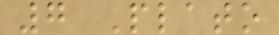7 Plato
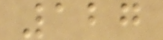127
